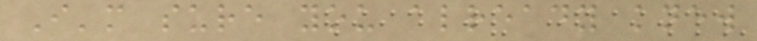I'm sure you already knew
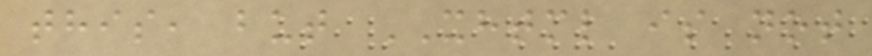this, but XHTML is not
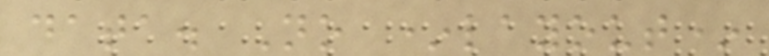data. No *layout*
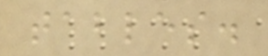tables.
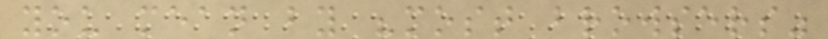you mean by "most browsers"
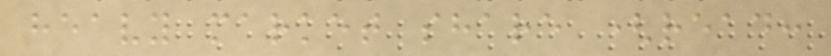heavy market share (read:
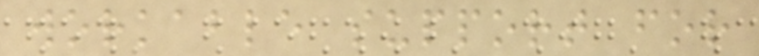workable support for
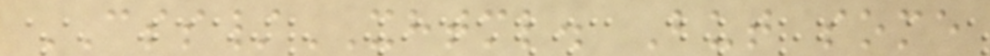CSS/XHTML. But some
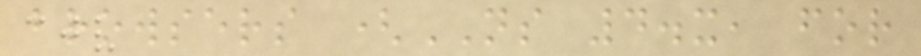browsers (NS 4.x, for
